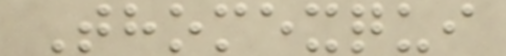Thomexqui
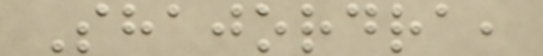Shajordra,
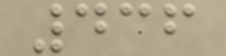436
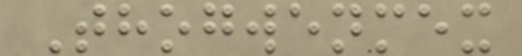Thogwenmex
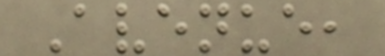Avenue,
